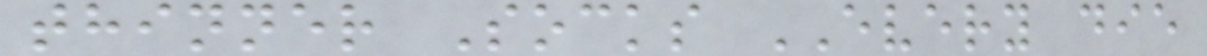thinner Socks EVERY die
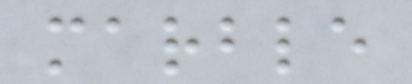marble
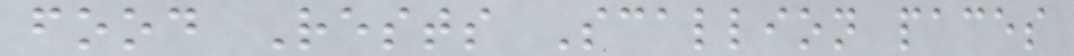food Rests Scallion paces
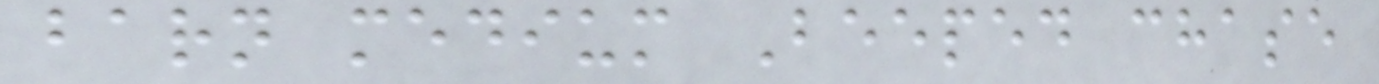barn medium Beeped chase
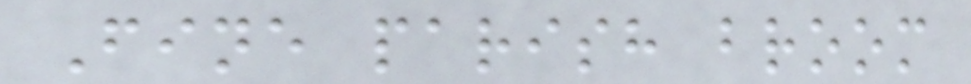Fine parish broom
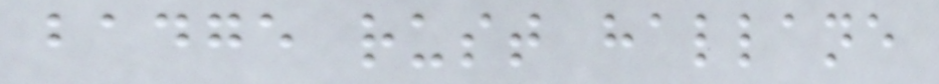badge rust hallane
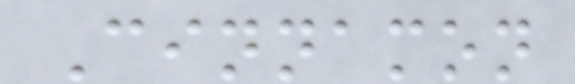Cinnamon
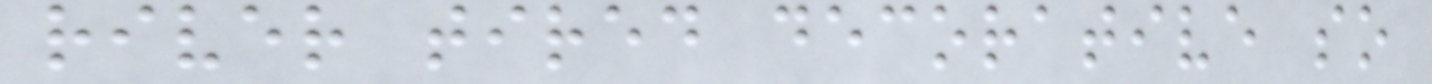river tired decorative so
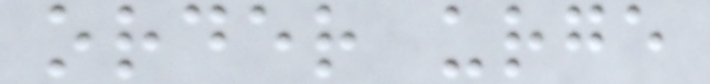order urge
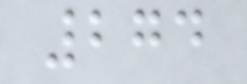274
